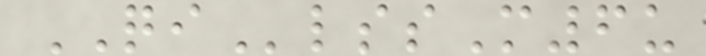QIlssM6u
